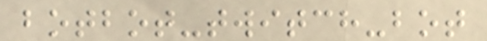botbot-twitch-bot
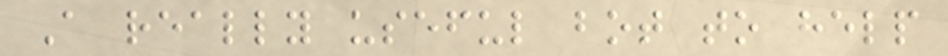A really useful bot to help
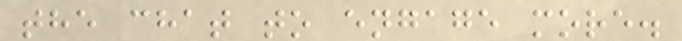the chat to engage more.
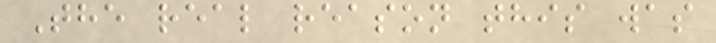The real reason this was
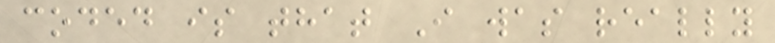coded is that I was really
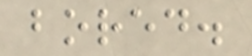bored.
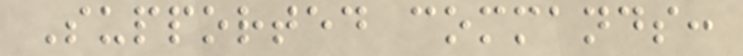Supported commands:
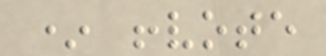* !vote
